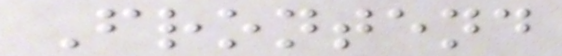Frontend
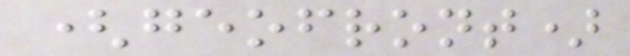(geofront)
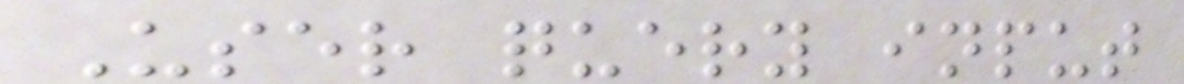User query input
